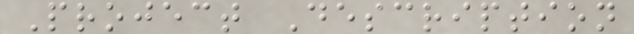Project Description
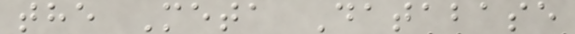the Meta Database
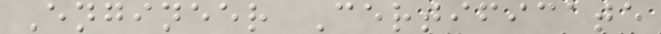Engineer Certificate
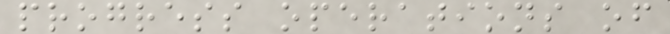progress operations of
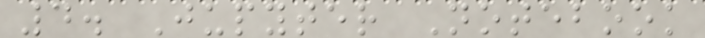4. Jupyter Notebook
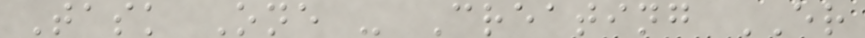Task One - Creating ER
